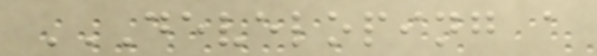DEVELOPING A
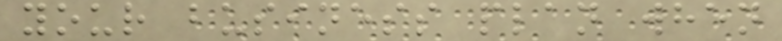your business plan when
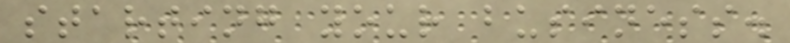starting your business.
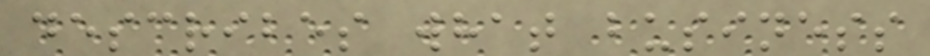describes what business
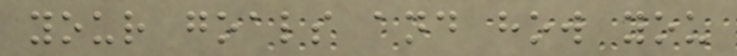your goals and how you
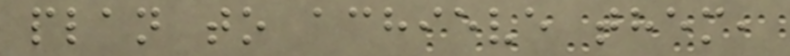plan to achieve them,
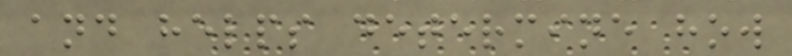and helps determine how
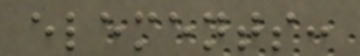elements:
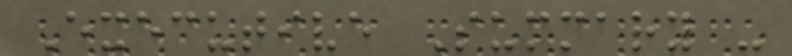Executive Summary -
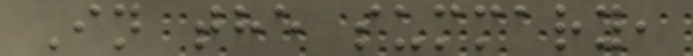In the summary,
